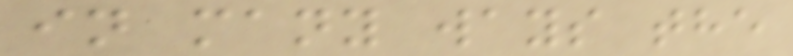in many ways the
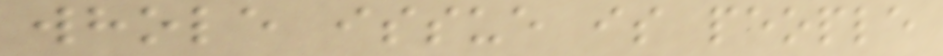whole issue is people
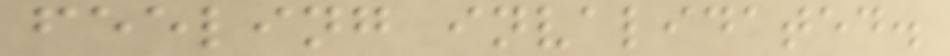feeling invalidated.
